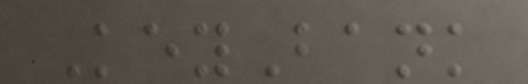KeyBank
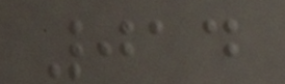014
